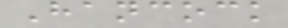Hancock
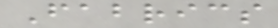Fabrics
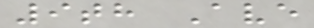9th Ave
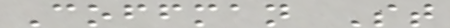Coffman St
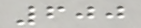600
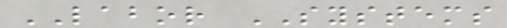LABOR SYSTEMS
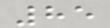85
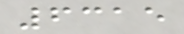6315
